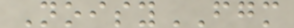NoisyFGM
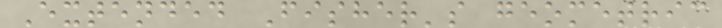Extended Fisher's geometric
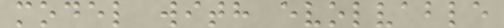model with evolvable
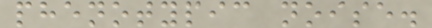phenotypic noise.
